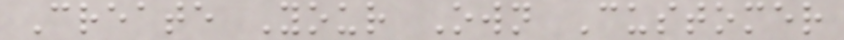Create Your Own Customer
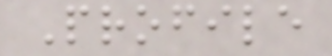Profile
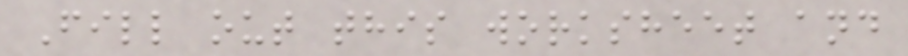Fill out this worksheet and
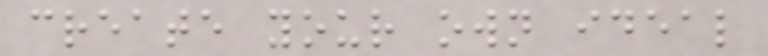create your own ideal
